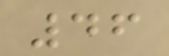46
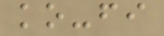ko-fi
